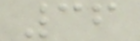36
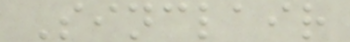Sinclair
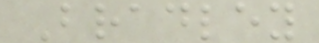Bradley
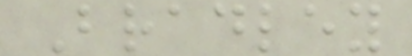Bradley
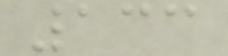133
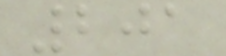201
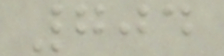704
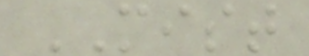MIST
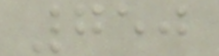750
